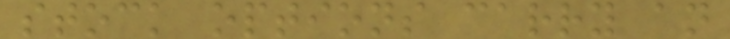stock options carry an
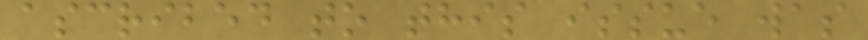ascribed to this issue was
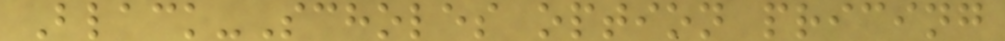Black-Scholes option pricing
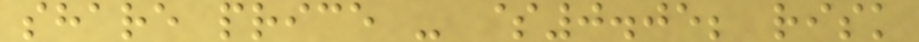share price - $0.05; risk
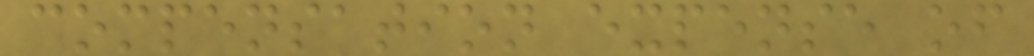compensation expense of
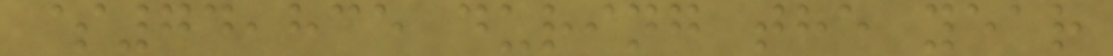$74,835 during the year
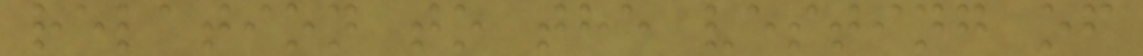relation to the vesting of
